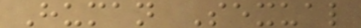Human Sexual
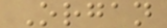Organ
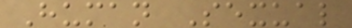Human Sexual
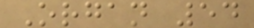Organ 54
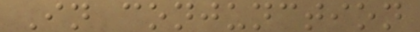In conjunction
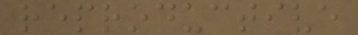reproductive
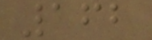162
